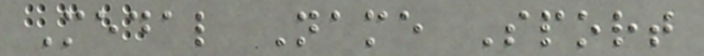Medal Name Sport
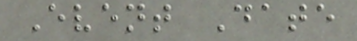Event Date
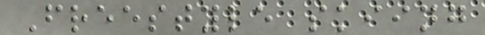Freestyle skiing
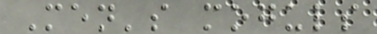Men's moguls
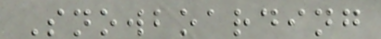Snowboarding
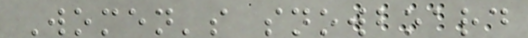Women's snowboard
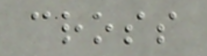cross
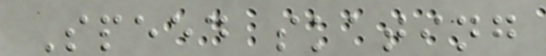Speed skating
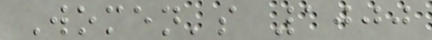Women's 1000
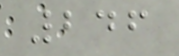246
